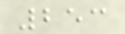253
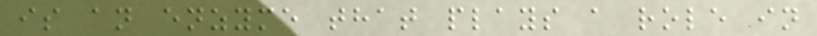is an enzyme that plays a role in
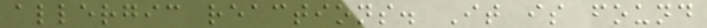allergic reactions. It is found
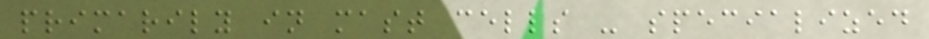primarily in mast cells - specialized
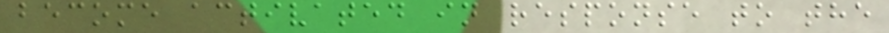become activated in response to the
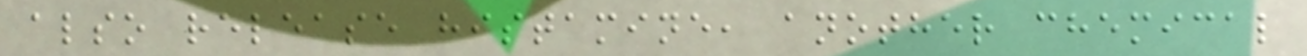also release histamine, another chemical
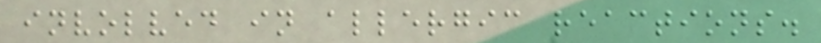involved in allergic reactions.
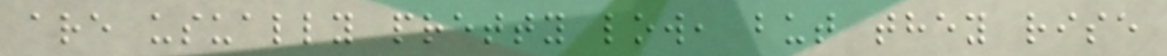are usually pretty low, but they rise
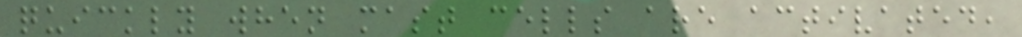quickly when mast cells are activated,
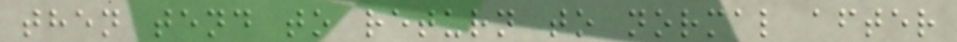then tend to return to normal after
